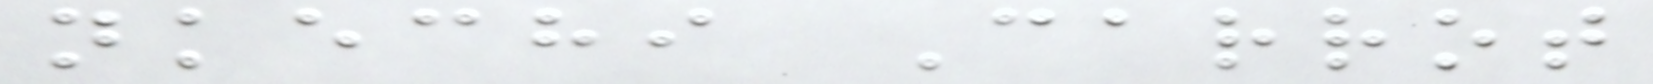nkechi Carrot
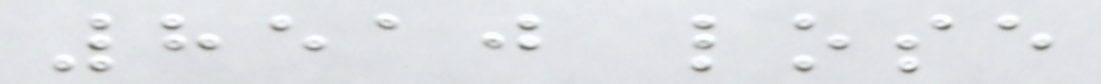8510 lose
